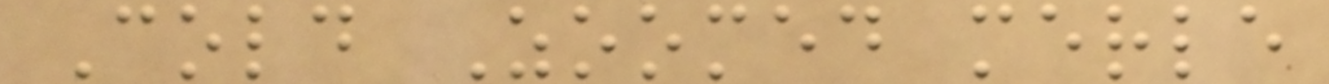Cold Zoomed merle
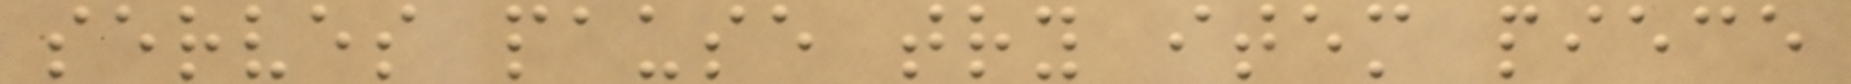serves pause try item piece
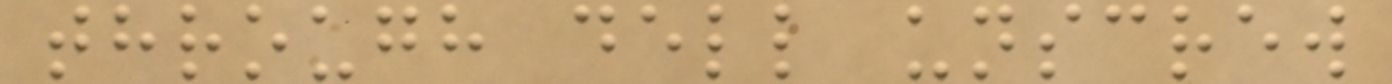through dell unscrew
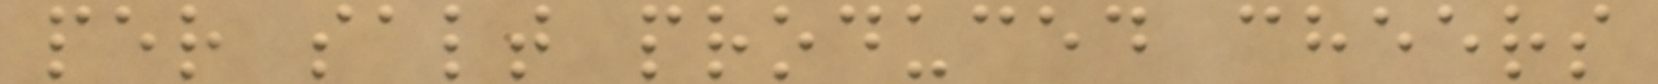per salt produced cheers
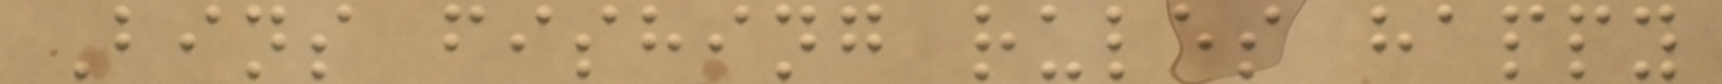Bins fishing rules happy
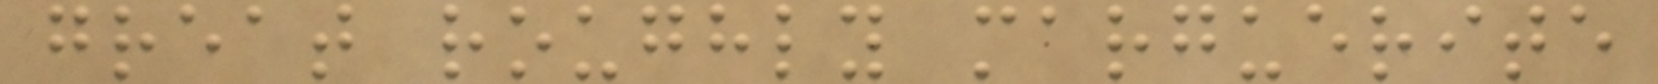great roughly marguerite
